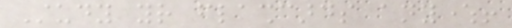Study your flashcards anywhere!
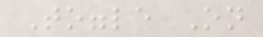Toggle On
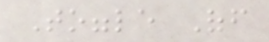Toggle Off
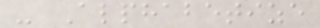- Alphabetize
